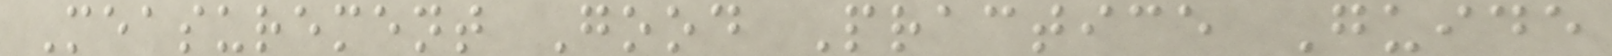Measurement Good Practice Guide
